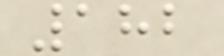182
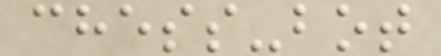chess-bot
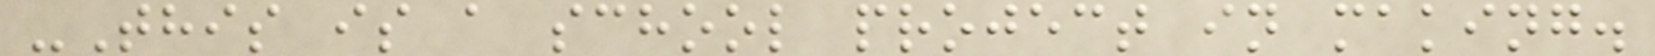-This is a school project in making.
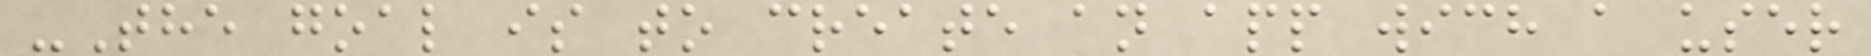-The goal is to create an app wich a user
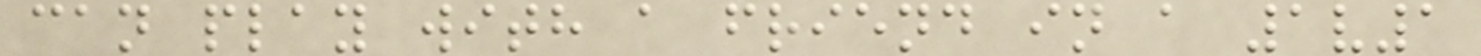can play with a friend in a 1v1
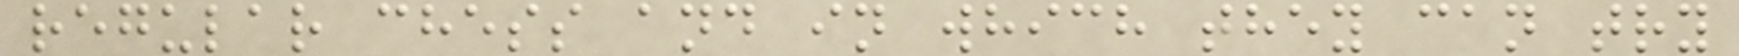regular chess and in which they can try
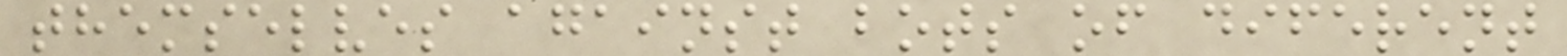themselves against bots of diferent
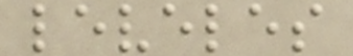leveles
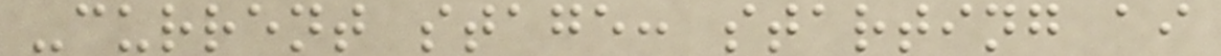-current stage: starting ai
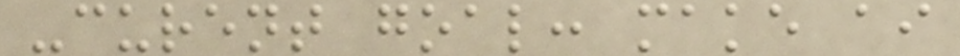-curent goal: make ai
